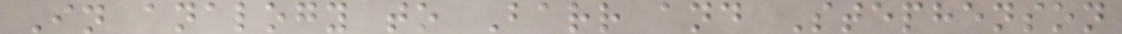In analogy to Barr and Stephenson
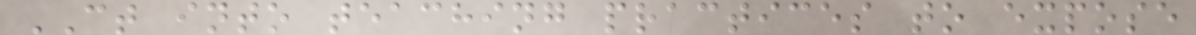CT into teaching practices to expose
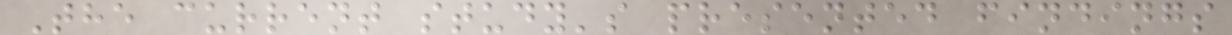The current study's presented findings
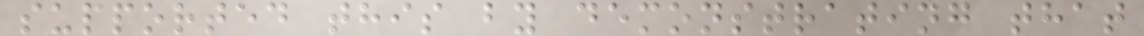supported this by demonstrating that
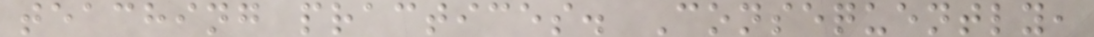teaching practices. Consequently,
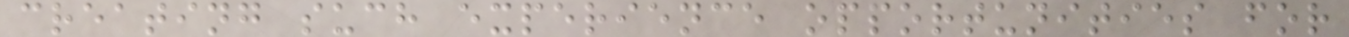creating such experience opportunities for
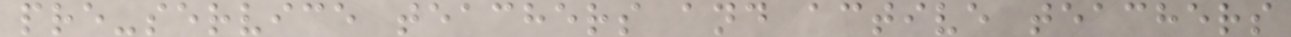pre-service teachers and active teachers
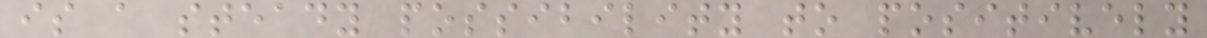is a steady possibility to positively
